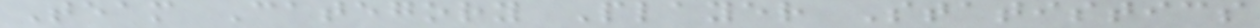Team Category Player Statistics
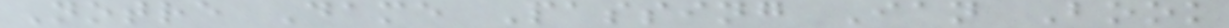Notre Dame Passing Ian Book
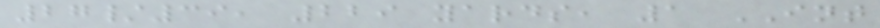27/39, 229 yards, 1 INT
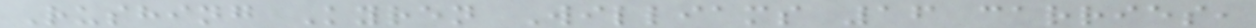Rushing Kyren Williams 16 carries,
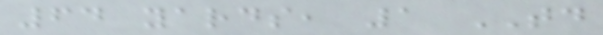64 yards, 1 TD
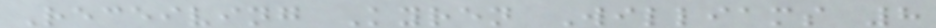Receiving Kyren Williams 8
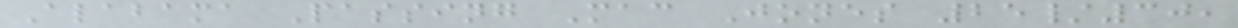Alabama Passing Mac Jones 25/30,
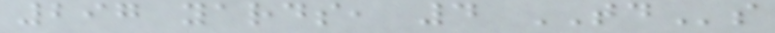297 yards, 4 TDs
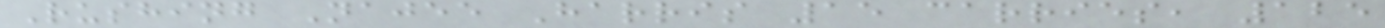Rushing Najee Harris 15 carries, 125
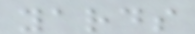yards
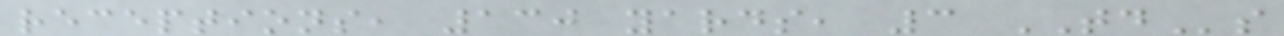receptions, 130 yards, 3 TDs
